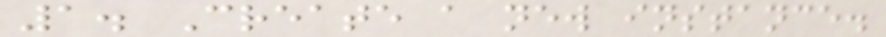1. Create a new instance.
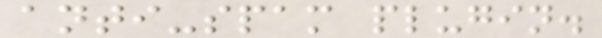anti-spam plugin.
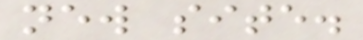new site.
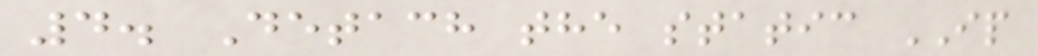4. Detach the static IP
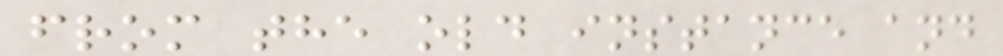from the old instance and
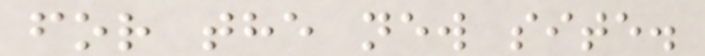for the new site.
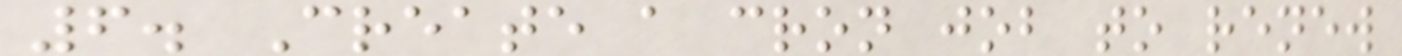6. Create a cron job to renew
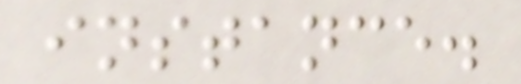instance.
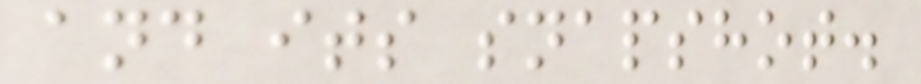and its snapshot.
